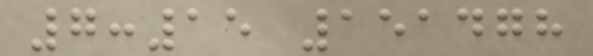7:15 151478
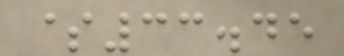$33.45
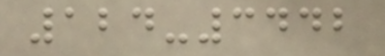124-3442
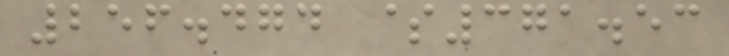256.474 $371.53
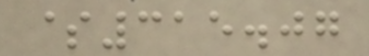$315.07
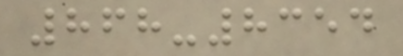868-8354
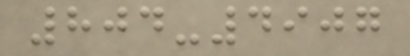804-4907
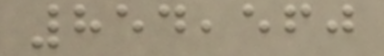854,560
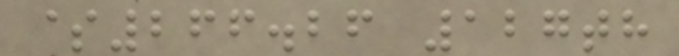$266.26 127th
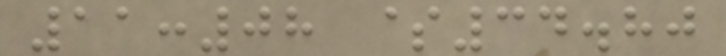11:08 $34.80
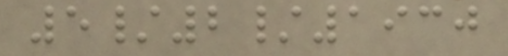5/2/1930
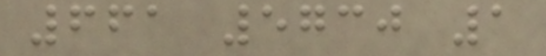661 5730 1
